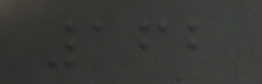162
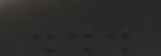...
